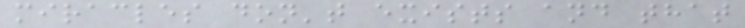miracles don't exists and that
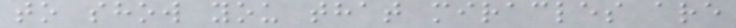to show you that miracles are
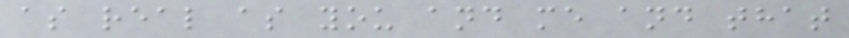as real as you and me and that
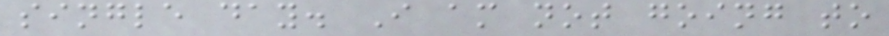single day. I am not going to
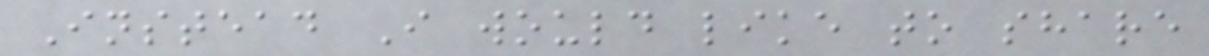Instead I would like to share
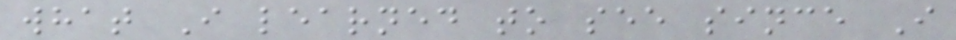what I learned to see since I
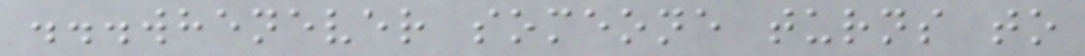...whenever someone turns to
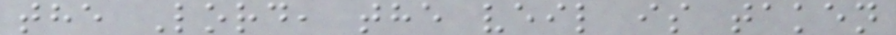the Lord, the veil is taken
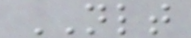NLT
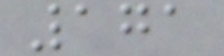171
